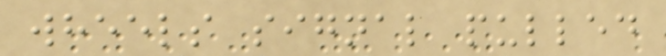wheels signal pulled
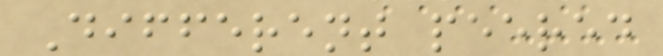Different peered
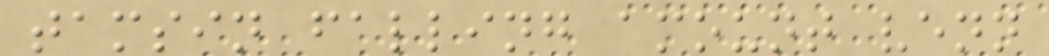tamsin falling amount venn
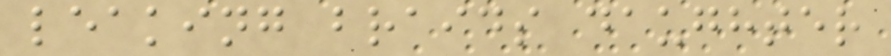leaking braids daughter
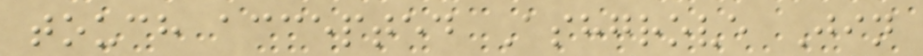touch accepted Ashgrove Jin
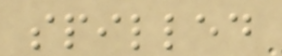spilled
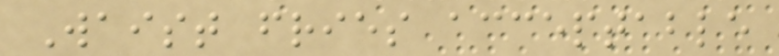Waist fries acceptable
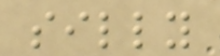silly
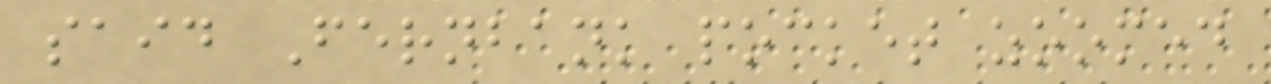said Fernbank pocket zoomed
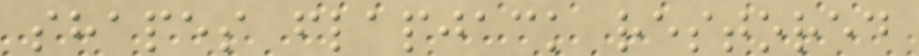shapes flapjack restored
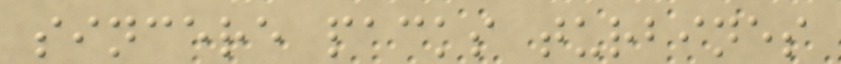sincere packs turbines
